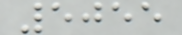5055
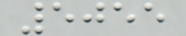5055
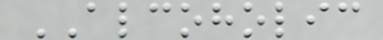ALCOHOLIC
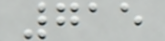715
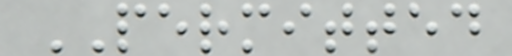PERMITTED
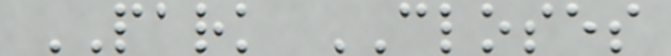PARK CLOSES
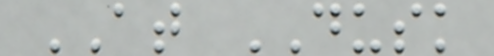AT DUSK
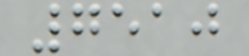7510
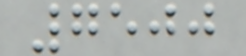7500
